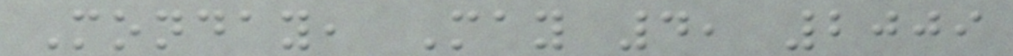Monday, May 4, 2009
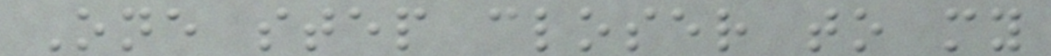One step closer to my
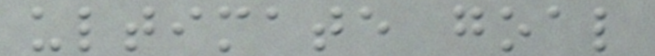ultimate goal
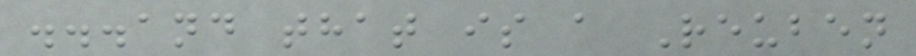...and that is a Reuben
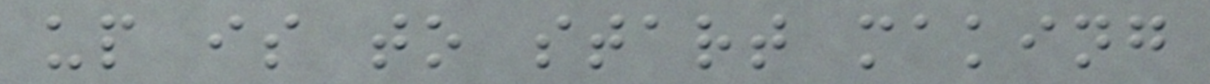up is to start making
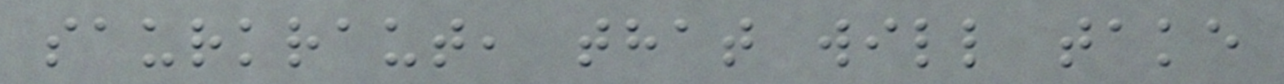saurkraut, that will take
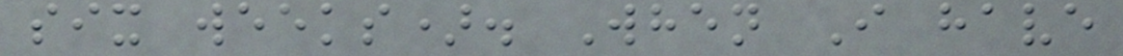six weeks). When I have
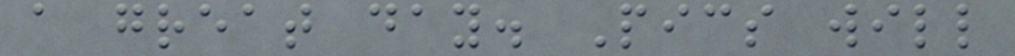a great day. Pics will
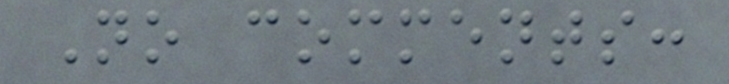No comments:
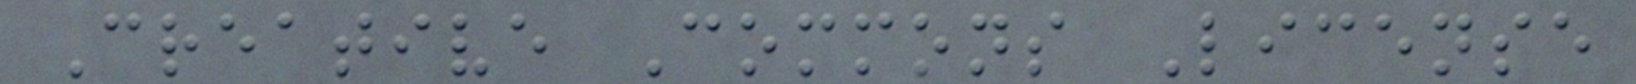Creative Commons License
